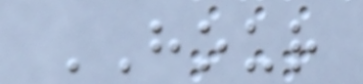HOUR
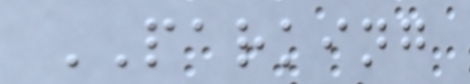PARKING
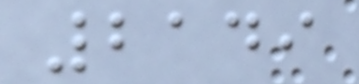2149
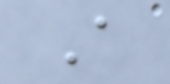A
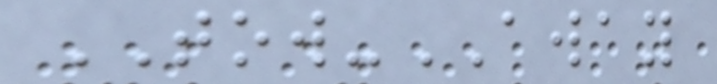TOW-AWAY
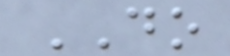DO
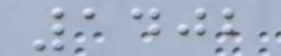1402
